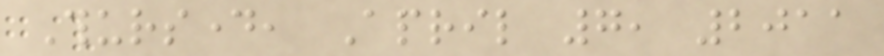Thursday, April 7, 2011
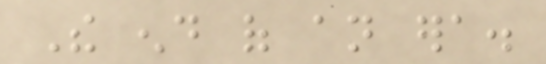The end of an era.
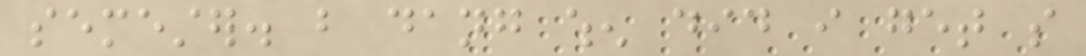semester. but dang when did i get so
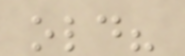old?
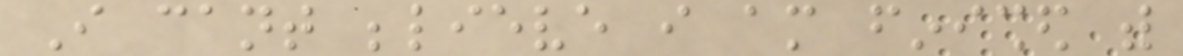I cant believe i am finished with
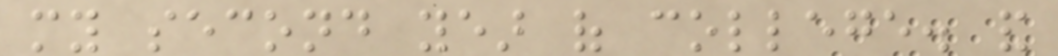my second year of college. and
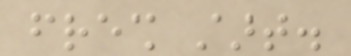fresh start.
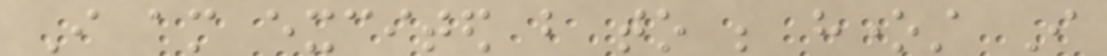I am excited but to be honest I
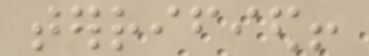terrified!
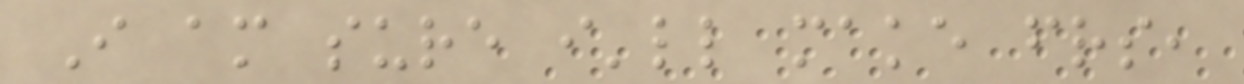I am sure i'll make friends,
